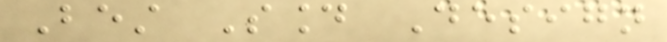Best Sound Design
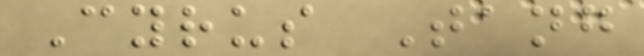Cyrus Tang
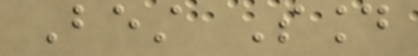Best Sound
